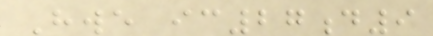Hwe ic27d9
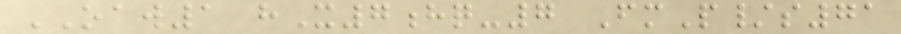OAW1 hX7hq-7 FmP/s71
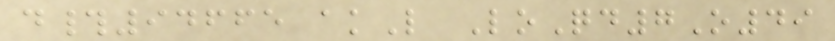d#94665 akL LoQd7O49
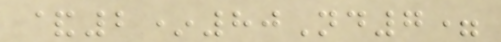&2*80Nd7=
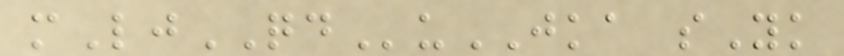mLjQDuJKA sYk
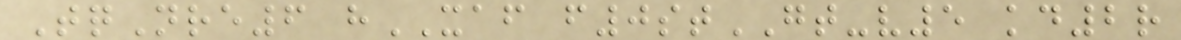TqNre6 hXAF f0stGT-v5 kd2r
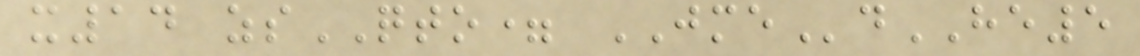x14 zsQTO= JMEdHE5
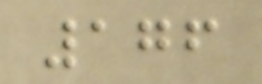176
